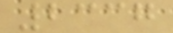2337
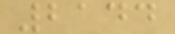2144
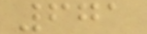671
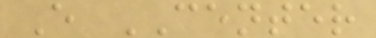E CENTER
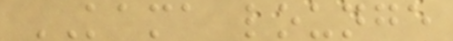KAMA lounge
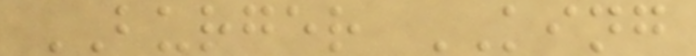BURGER KING
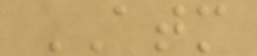ATM
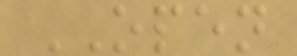OPEN
